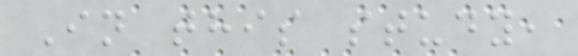In this study,
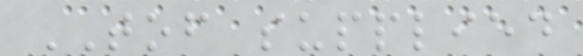TOF supplied
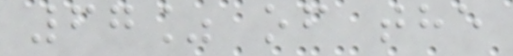67% of the
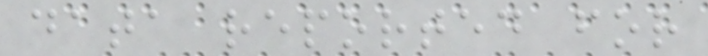data reported for
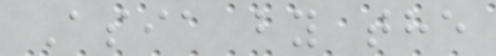Asia by the
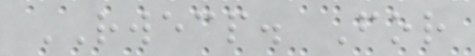RWECP. For
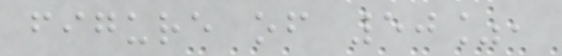figure of 50%,
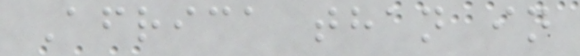Africa than in
